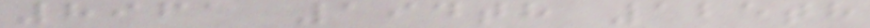8961 194th 125th
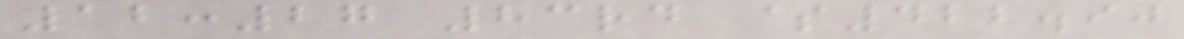12:27 83rd $422.90
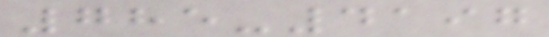785-4197
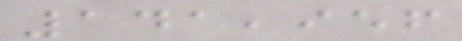141,956
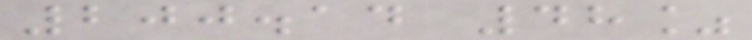200.14 48%
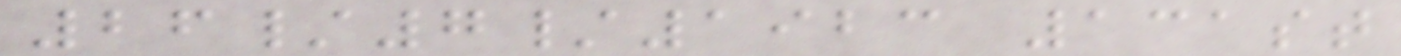26/7/1923 131st
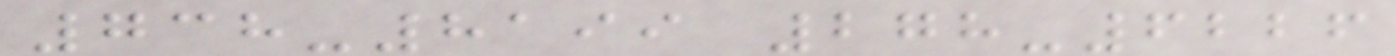738-8199 278-6226
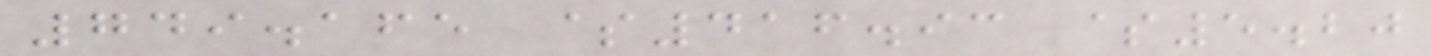749.165 $416.93 $5.20
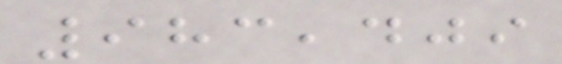983,409
